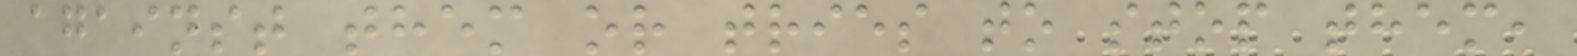against them or tries to stop them,
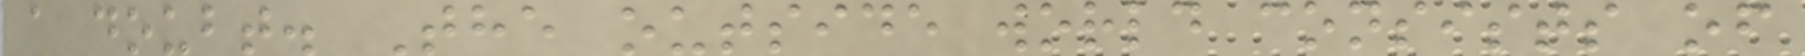a doubt. The outside world consists of
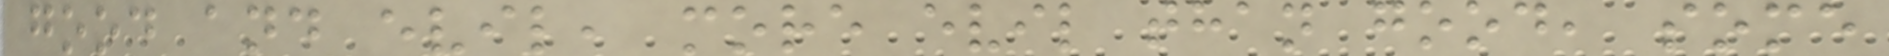good and evil, more evil than good, some
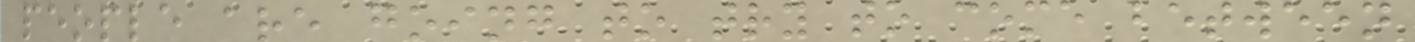people are going to try to come between
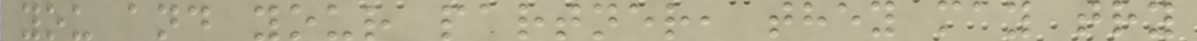you and your partner, they may try
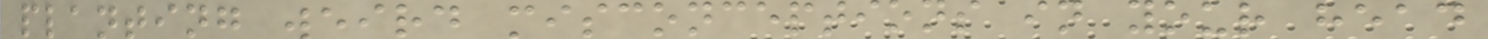planting weird misconceptions in your head
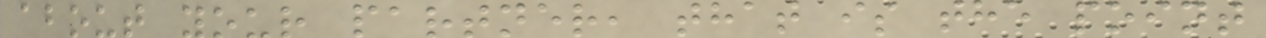about your partner, that is the point
